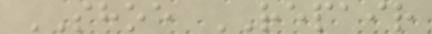SHOE REPAIR
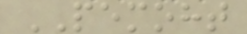PEMOHT
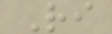Ri
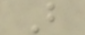B
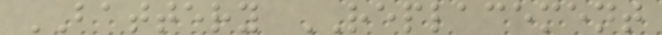BATTERY REPLACEMENT
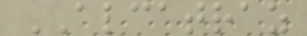ALCATRAZ
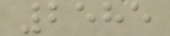2585
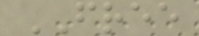FREE
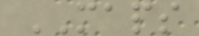MAPS
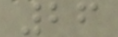26
